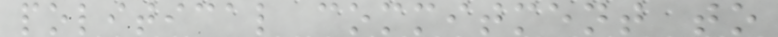political commitment to
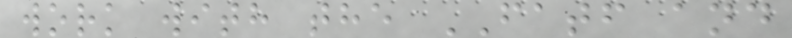work with the FATF and
